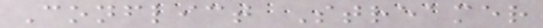Conflict Streamer
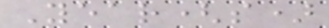Year(s)
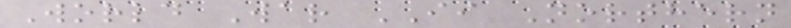World War II Northern
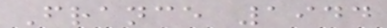France 1944
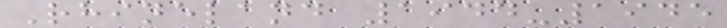Rhineland 1944-1945
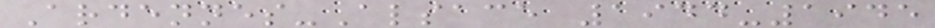Ardennes-Alsace 1944-1945
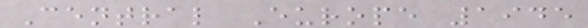Central Europe 1945
